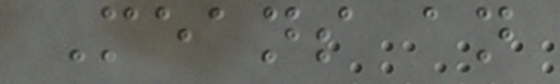Means an
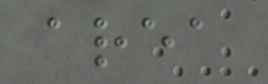area
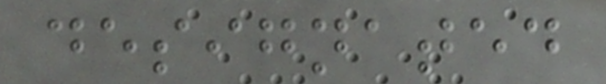designated
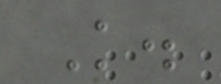K.
